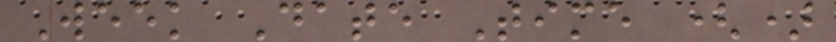Week Date Time ()
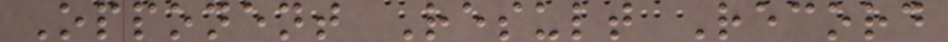Opponent Result Record
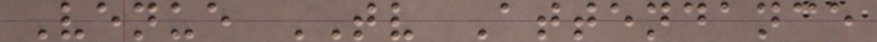Venue TV Attendance
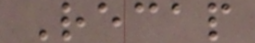Recap
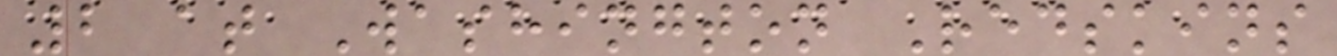2 at Washington Redskins
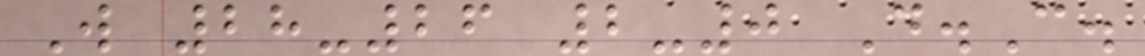W 28-26 2-0 D.C.
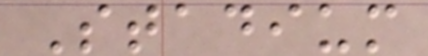Stadium
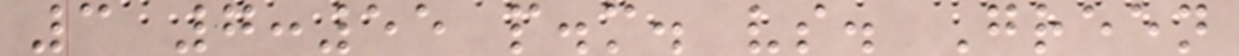3 7:55 p.m. vs. Green
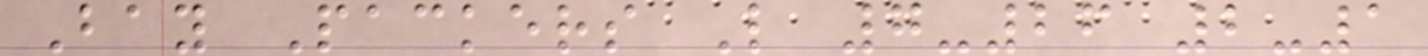Bay Packers L 7-26 2-1
